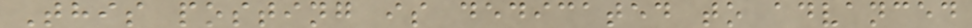This posting is dedicated to advanced
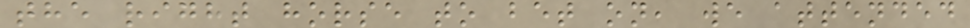the right horse to bet on, we attended
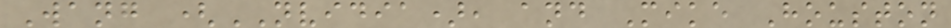Wang (NVIDIA), and Mike Houston
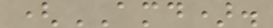(AMD).
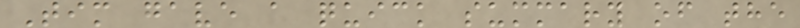Tim gave a quick summary of the
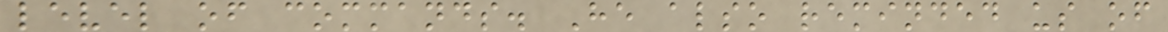level of commands. He also reminded us of
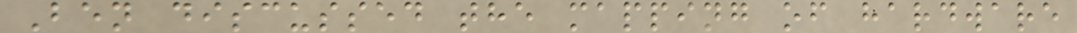Ben discussed the mapping of hardware
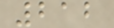212
